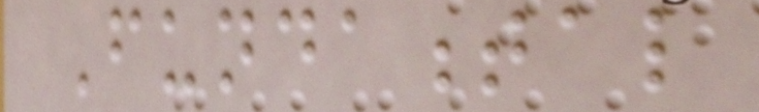Fundamental
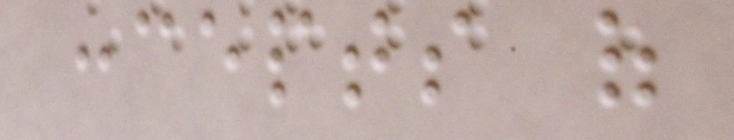concepts of
